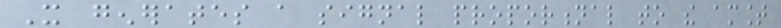It generates a signal proportional to the amount
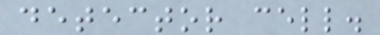detector cell.
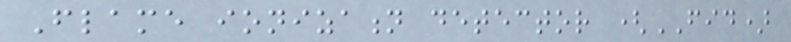Flame ionization detector (FID)
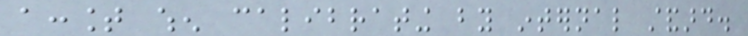account when calibrating by internal standard.
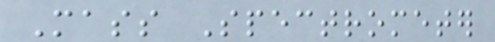Mass Spectrometer
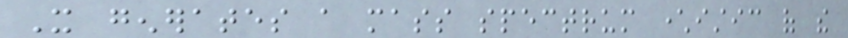It generates a mass spectrum characteristic of the
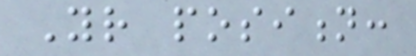Your position:
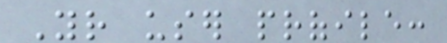Your user profile:
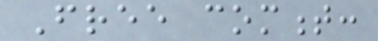Free comment:
